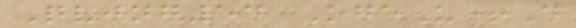Qvjng54 OgeU+D
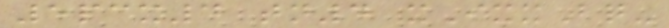5pcx4 tn4 xIxxBq-
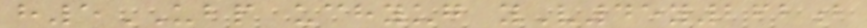h5UBP uchyug yV45y262b
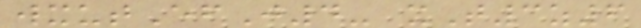wxutEfJ4- xT3z6
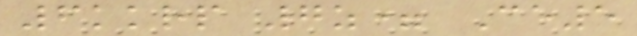6kkrp 7z= Ce5
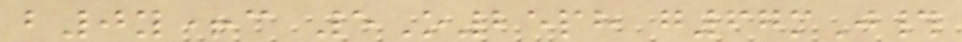b0y+c 5O25ph g67mJ#
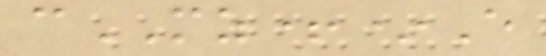cMZ+*E
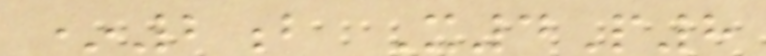*2b X4P8
